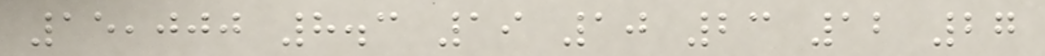15,000 8.3 19 10 23 12 27
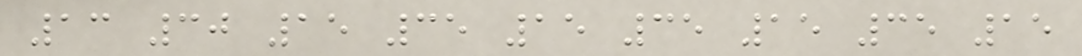13 30 15 35 15 35 15 35 15
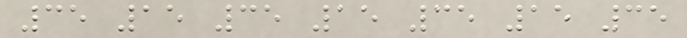35 15 35 15 35 15 35
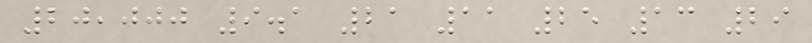20,000 9.1 21 11 25 13 29
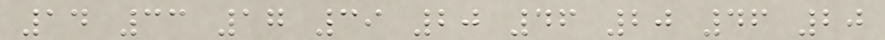14 33 17 39 20 46 20 46 20
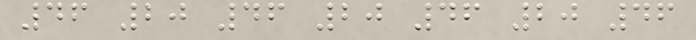46 20 46 20 46 20 46
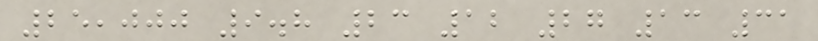25,000 9.8 23 12 27 13 31
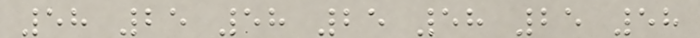58 25 58 25 58 25 58
